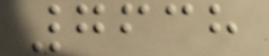7638
